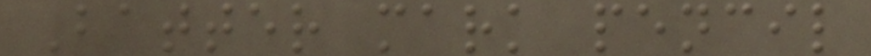Batter mark pencil
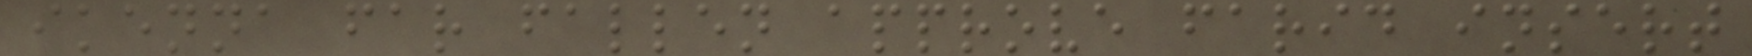ikenna far fallen approve farid insert
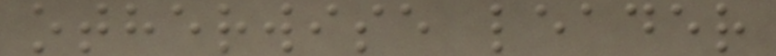otherwise leader
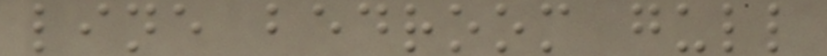line bedroom gull
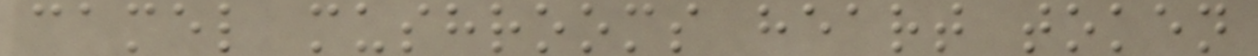camel mushrooms heart token
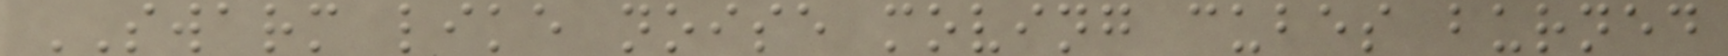SWARM like noise moving cubes burned
